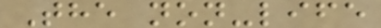The non-life
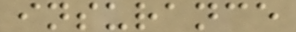insurance
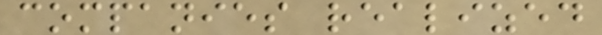companies realized
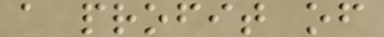a profit of
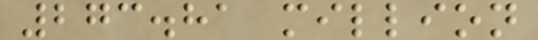273.81 million
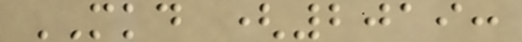MKD (2019:
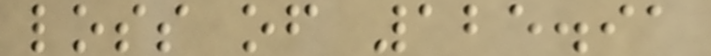loss of 125.91
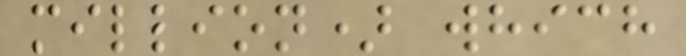million) which
